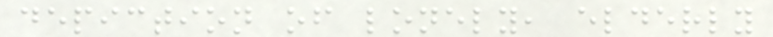depiction of lonely, elderly
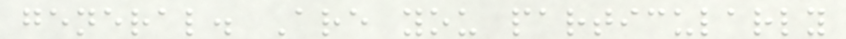general. Are you particularly
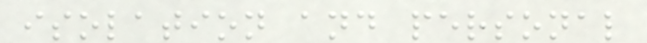isolation and personal
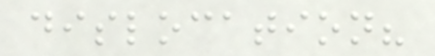dislocation?
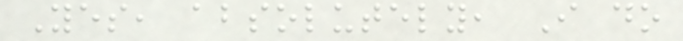Yes, absolutely, I do
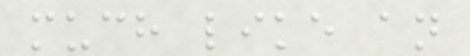much like an
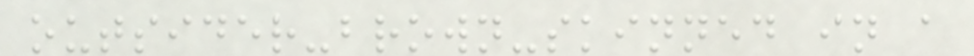outsider-brown-skinned in a
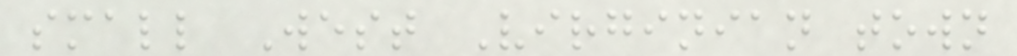small West Virginian town
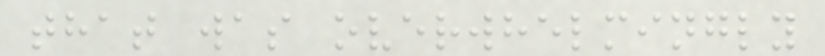that was overwhelmingly
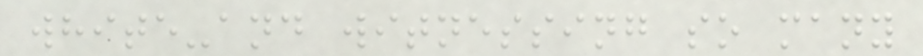white-and witnessing so many
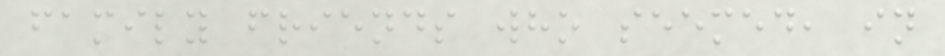family friends who seemed, in
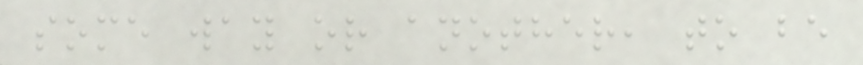some way or another, to be
